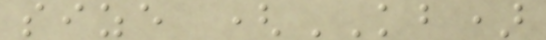size (KB)
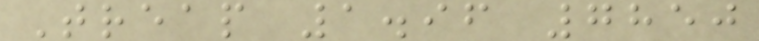Treap 1.96 7850
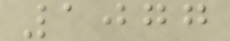1077
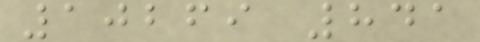10269 841
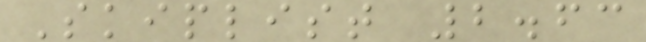Skiplist 2.63
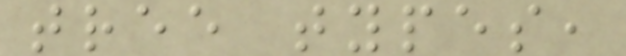tree types,
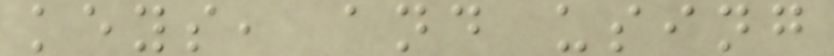keys, and using
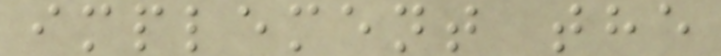implement the
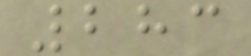283
